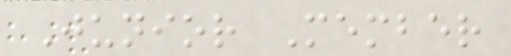Junior Member
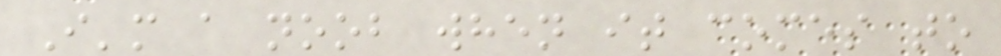I'm a noob when it comes to
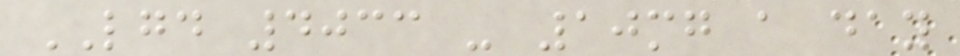LGD 4033 - 10mg a day
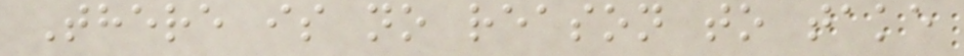There is no reason to take
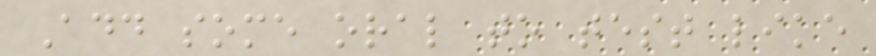Add some oral to test like
